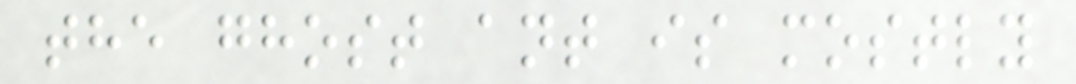the ghost ant is mostly
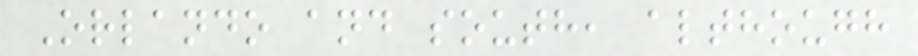Orlando and south, although
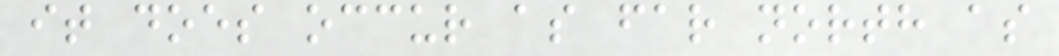it does occur as far north as
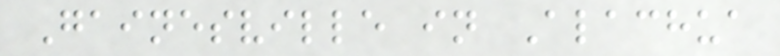Gainesville in Alachua
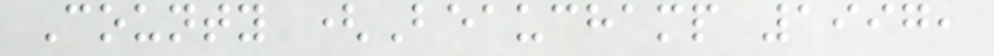County (Beauchamp 1997,
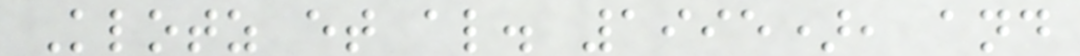Klotz et al. 1995), and
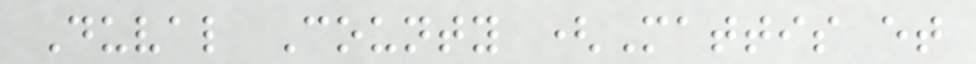Duval County (Mattis et
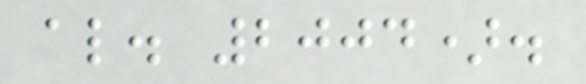al. 2004).
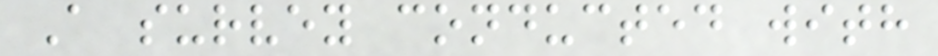A survey conducted with
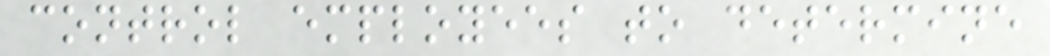control employees to determine
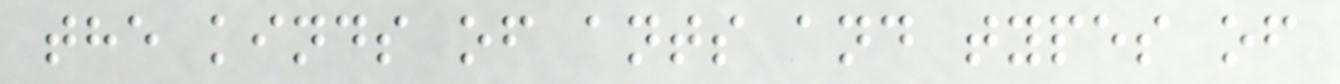the kinds of ants and types of
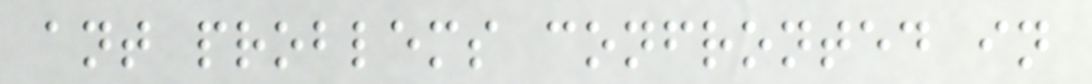ant problems confronted in
